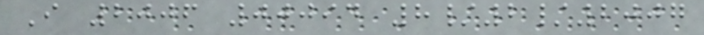I 2006 00094 8/2/2007
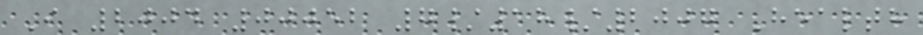I 2004 00052 7/18/2007 Health
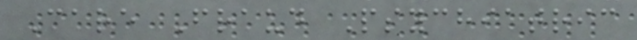Care Fraud Psychiatric
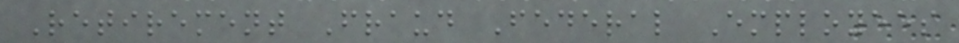Retirement Fraud Federal Employees
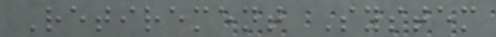Retirement System
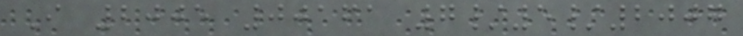I 2005 00161 7/5/2007
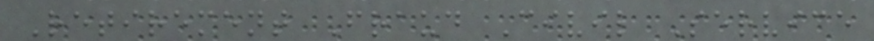Retirement Fraud Civil Service
